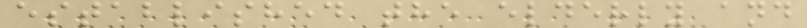established the elderly and
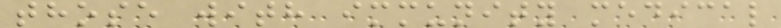those with immunity medical
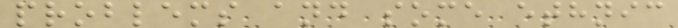problems and some ethnic
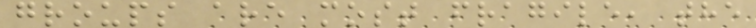groups are most fragile, the
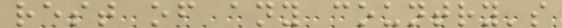rest of any country's
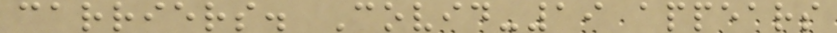carriers. Covid-19 appears
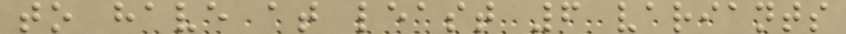to have at least 6 variants
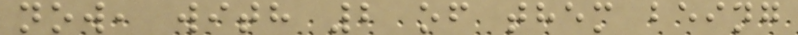now, with 2 of them being
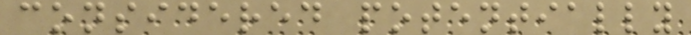considered potentially
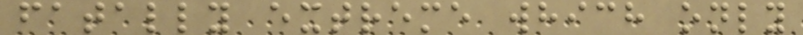fatally extreme which only
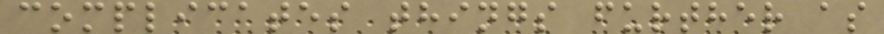complicates things further as
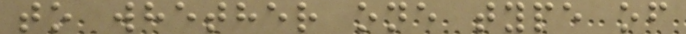to whether one type of
